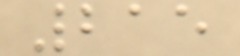215
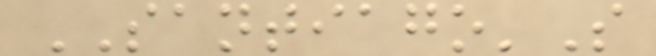SANTIAGO'S
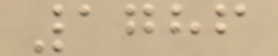1786
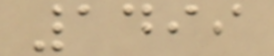1499
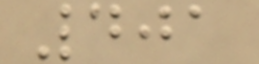401
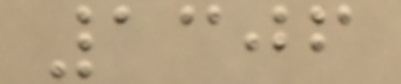1306
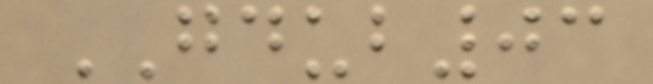GDUB03
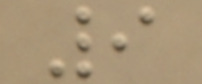9
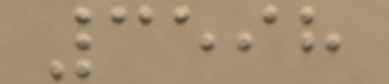3598
